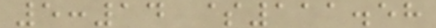5:14 $111.58
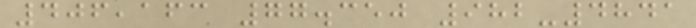406,163 77.350 982-4841
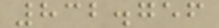832.756
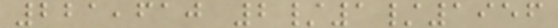221,610 2/1/1956
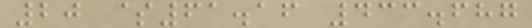20 $61.16 433.687
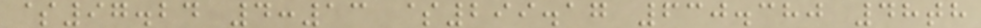$97.24 4:13 $299.17 630.380 48th
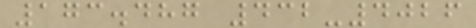173.487 432-4026
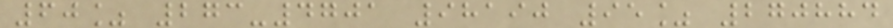60% 273-4701 98190 95% 270884
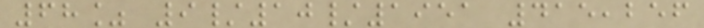68% 9/10/1951 415,256
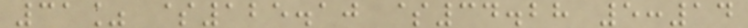31% $125.10 $34.28 5:14
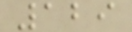129
